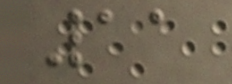11
